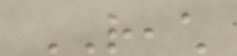REACH
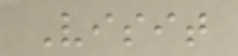Visit
